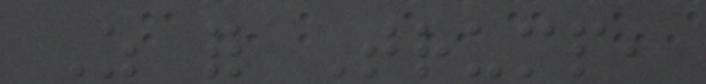As for Trump,
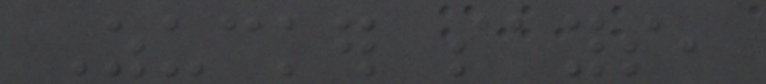Zucker says,
